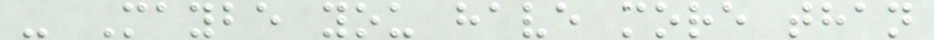- Maybe you have more than
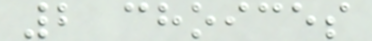2 choices
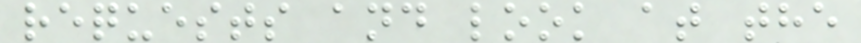requests and look at the
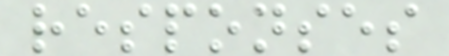responses
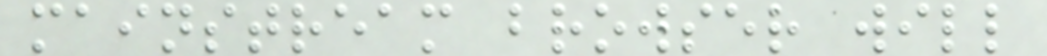mainstream browser will
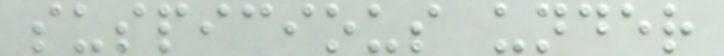suspicious under
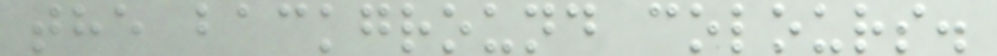the background colours.
